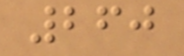260
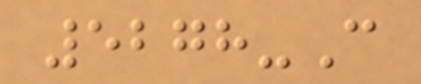5278-C
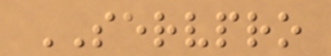SERVPRO
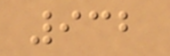932
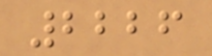2226
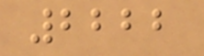2222
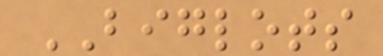BIGLOTS
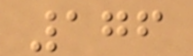176
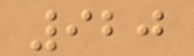920
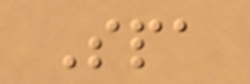Spa
